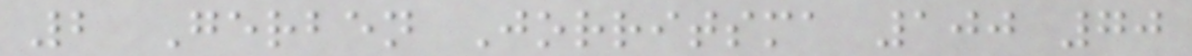2 Gerben Jorritsma 100 70
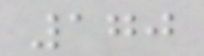170
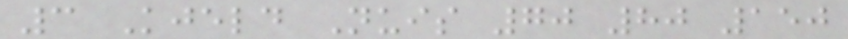3 Kjeld Nuis 70 80 150
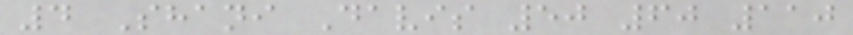4 Shani Davis 50 60 110
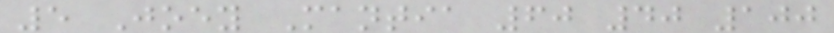5 Joey Mantia 60 40 100
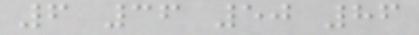6 36 50 86
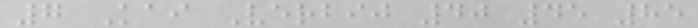7 Kai Verbij 40 45 85
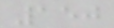150
